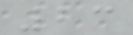23
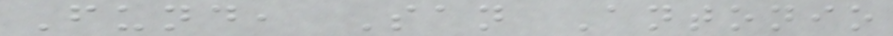Fund, San Antonio
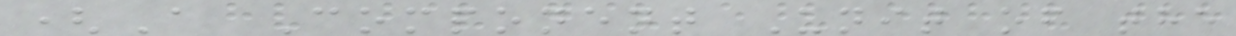(A Component Unit of the
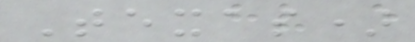Texas)
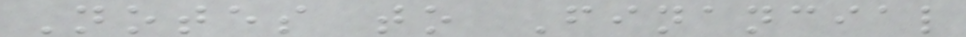Notes to Financial
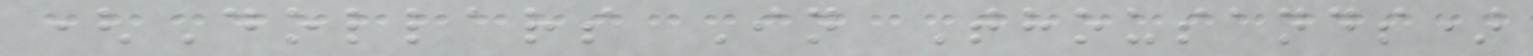(Dollars In Thousands)
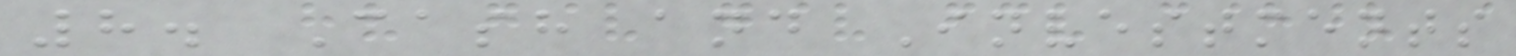8. Cash and Investments
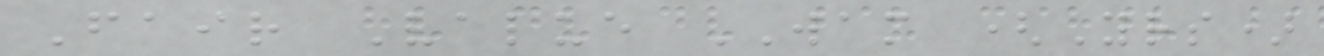Fair Value WAM (Yrs)
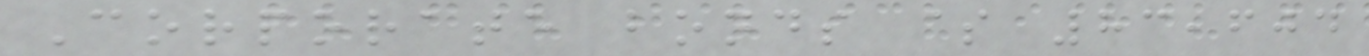Corporate bonds $ 83,604
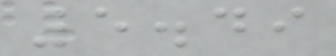5.49
